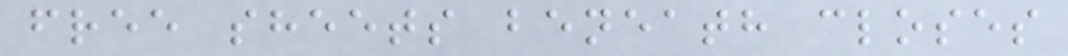free sheets beneath closes
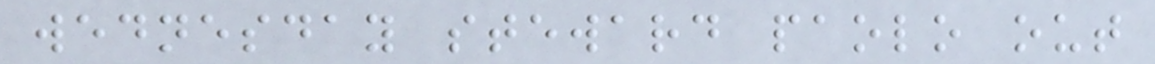wednesday steward paolo out
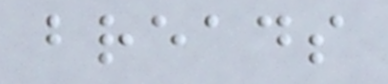breads
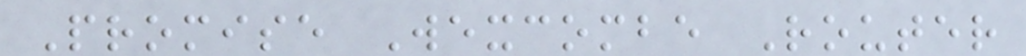Promise Wexcombe Router
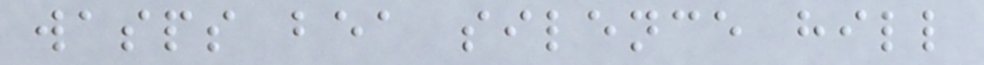wasps bea silence hill
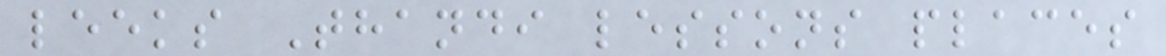leeks Thandi lessons places
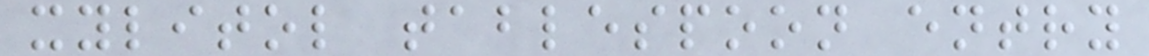xylitol tablespoon entry
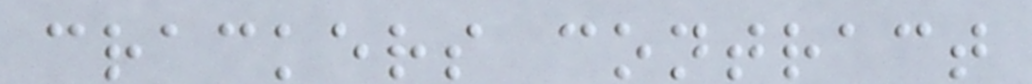crackers contract
